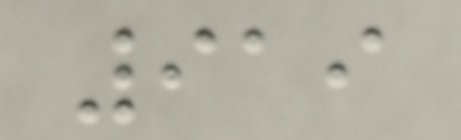919
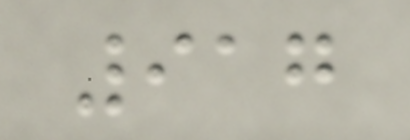917
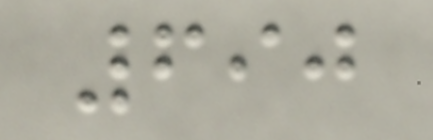690
